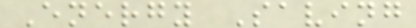Energy Saving
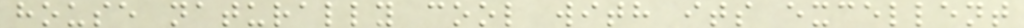house naturally cool with its excellent
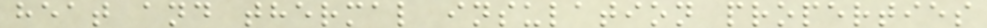heat and thermal insulation properties
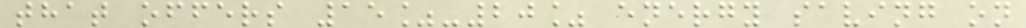that offers 15%-20% energy saving on
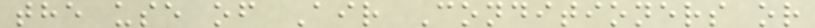the use of Air Conditioners or
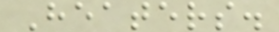Heaters.
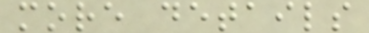more details
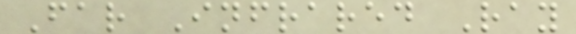Far Infrared Ray
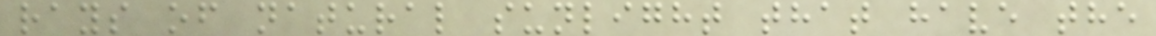rays of natural sunlight that have the
